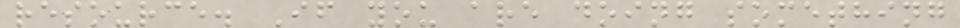resource. If you are doing something
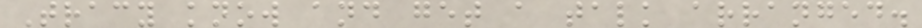Tracy know and get a talk arranged.
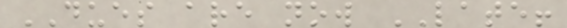DUES are now LATE!
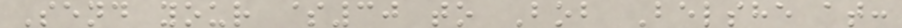Send your $30 to Bob Belshe at:
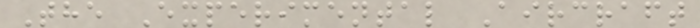The Experimental Aircraft
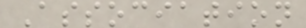Association
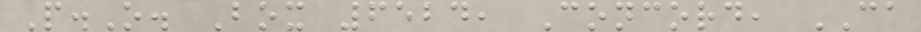P.O. Box 6524, Concord, CA
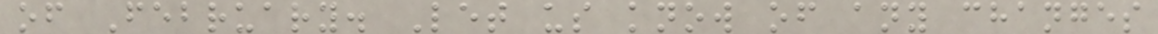of February. Let us know of any changes
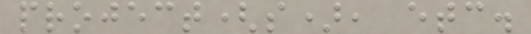project(s), etc.
